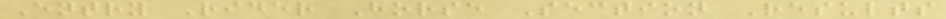Entry Rider Horse Section Results
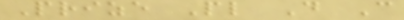Prize Pl D C
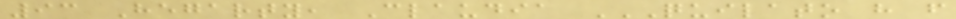93 Hegarty, Claudia QUILATO H F
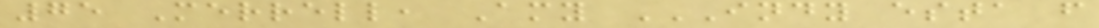75 Merrell, Amy INDY ESTA F
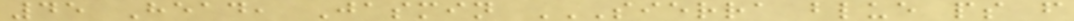45 Head, Jasmin SIERRA BLUE PS F
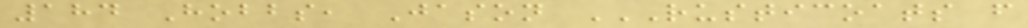184 Hobbs, Jason RUSTICOATS F
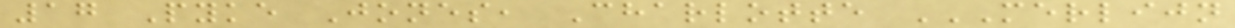17 Pyke Jones, Charlotte MERLIJN
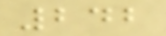242
